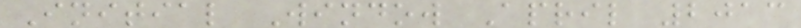Initial Window April 2013
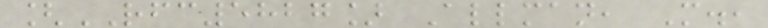[RFC5827] Allman, M.,
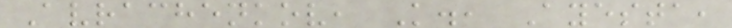Avrachenkov, K., Ayesta,
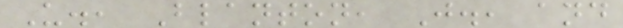U., Blanton, J., and
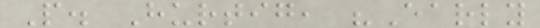P. Hurtig, "Early
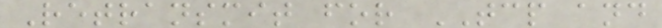Retransmit for TCP and
